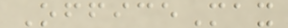OfficeMax
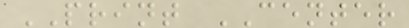PRINT CENTER
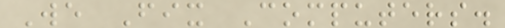We Fix Computers.
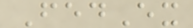FedEx
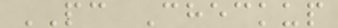PC Checkup
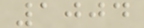1004
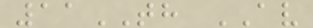11TH AV
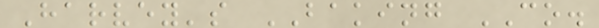Harvey's BAKING CO.
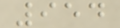954
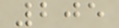205
